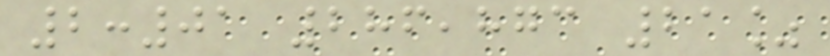2:01 286,873 21%
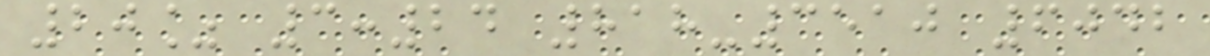20% 3:24 818-3510 6042
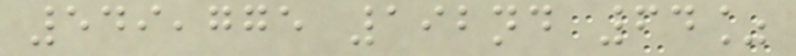549,775 192nd 64%
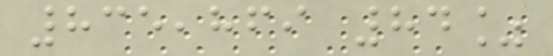835,869 84%
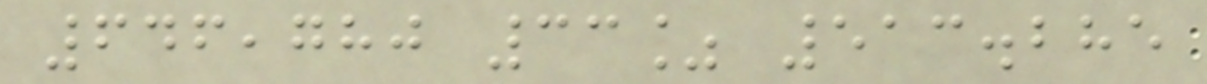646,780 33% 513.285
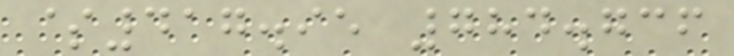$417.95 784.736
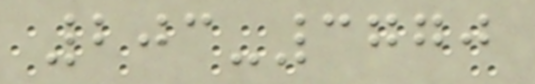203-3770
